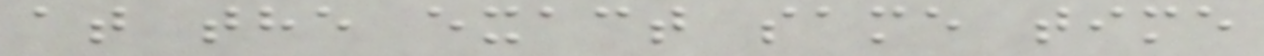at the exact same time
